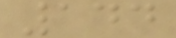144
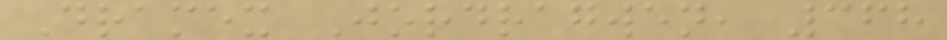Dramex Jordragwen, 368
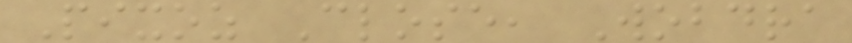Pixoz Close, Wobdra
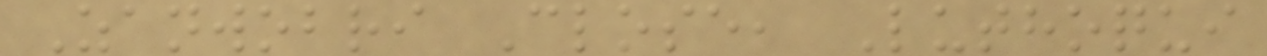Zanwobri Close, Luthoqui
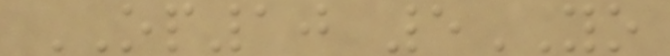OP10 5YO
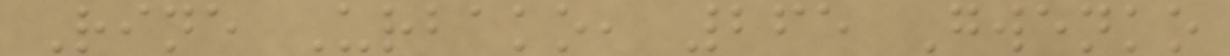Rine Urbako, 265 Gwenko
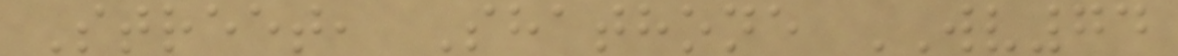Street, Shathone WV74
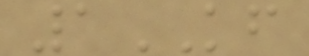1KF
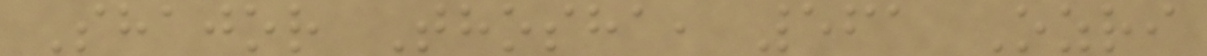Shajor Thosha, 561 Ozri
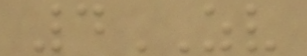4ZV
